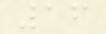16
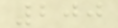200
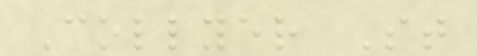Collyer St
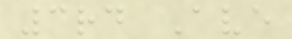3rd Ave
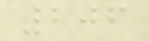206
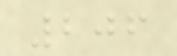206
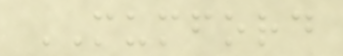MUMFORD
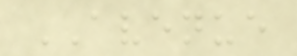AVENUE
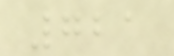721
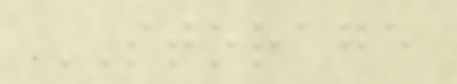STORAGE
